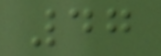47
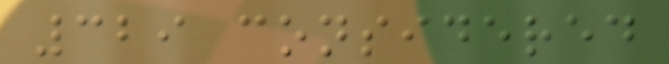329 considered
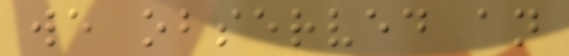we observed an
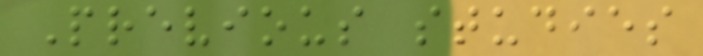Previous studies
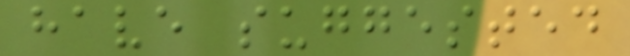have suggested
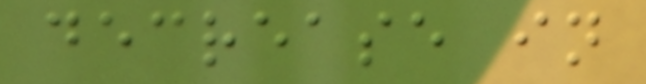decrease in
